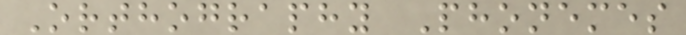Orthography Phonemes
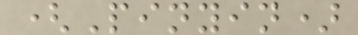(Pinyin)
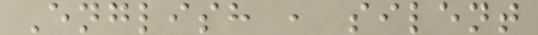English , silent
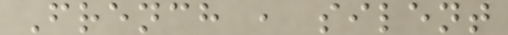French , silent
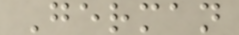German
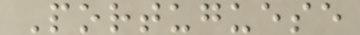Portuguese
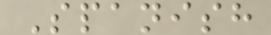Spanish
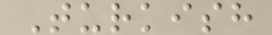Turkish
